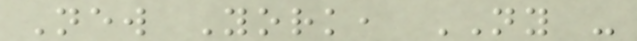New York, NY -
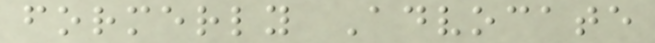formerly Advocate
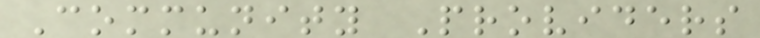Community Providers
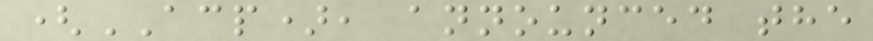(ACP), announced the
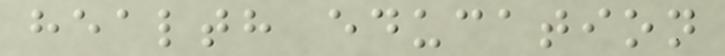health education
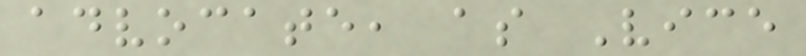advocate, as Vice
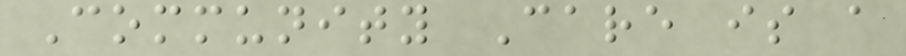Community Care is a
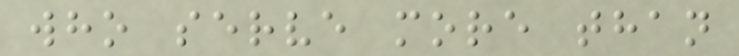who serve more than
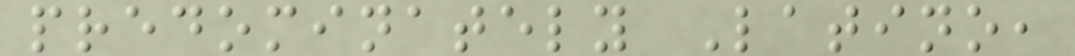predominately Latino,
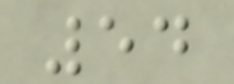54
